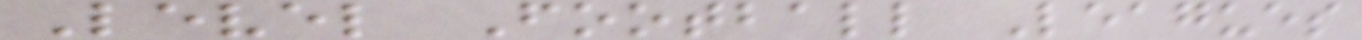Level Football Leagues
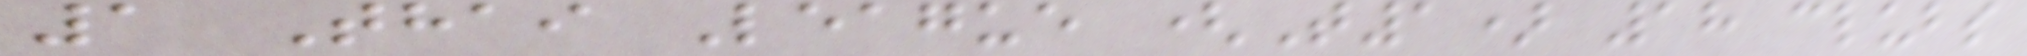1 Thai League (T1) 18 clubs
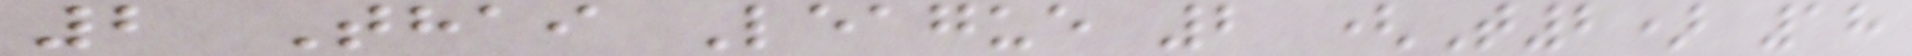2 Thai League 2 (T2) 18
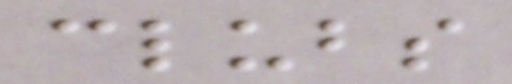clubs
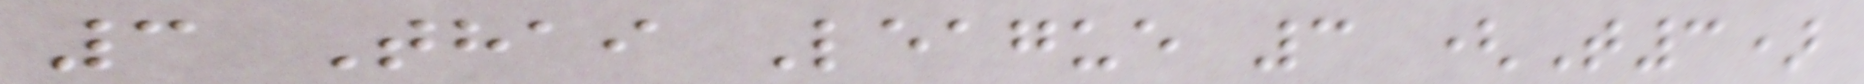3 Thai League 3 (T3)
